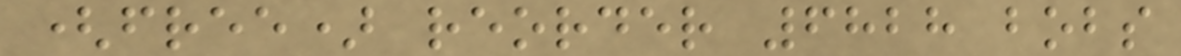(free) reorder 6828 bobs
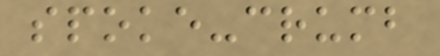spoke-crumb
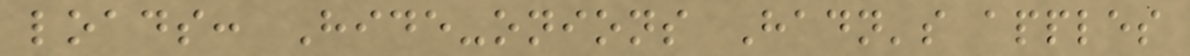loads: Hide-onions Hadn's apples
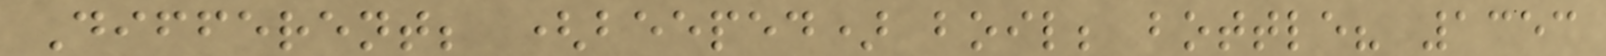Different; (beeped) boil; bottle? 1353
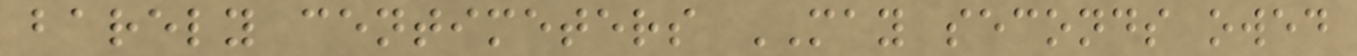barely centimeters MAY seconds owed
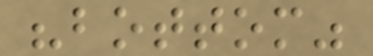"bottom"
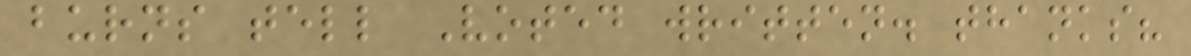burns tell Voted written. thanks?
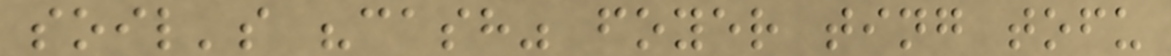soil's "cash" foyer ting tofu
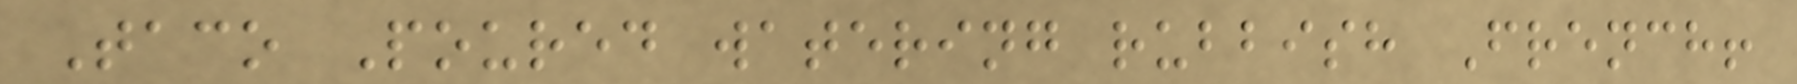Taco Poured watering rubbish French!
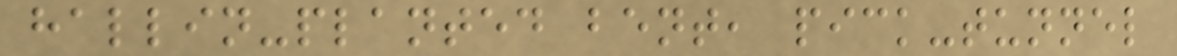hallin-planted bent, pick-tunnel
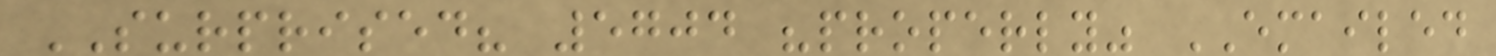SURPRISED? 5704 "properly" EMAILED
